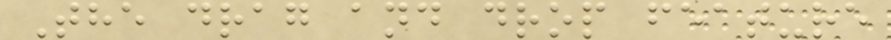The drag and drop feature
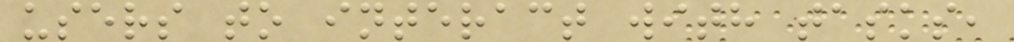users to interact with tasks,
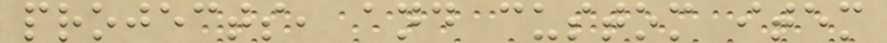projects, and custom item
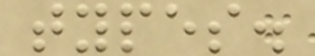types.
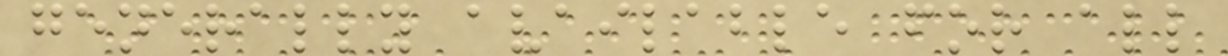generally available for all
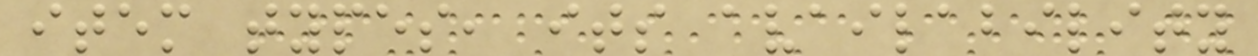item types, its availability
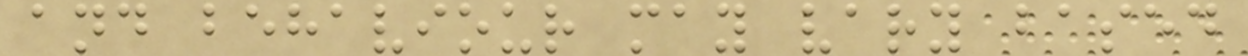and behaviour may vary based
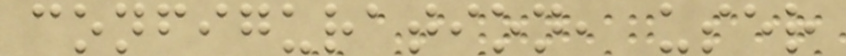configuration, user
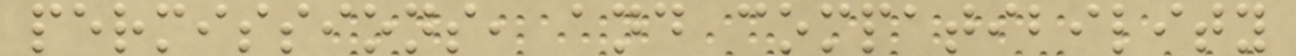permissions, and compatibility
